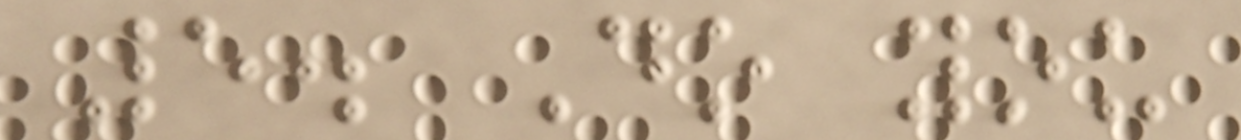5. Do you
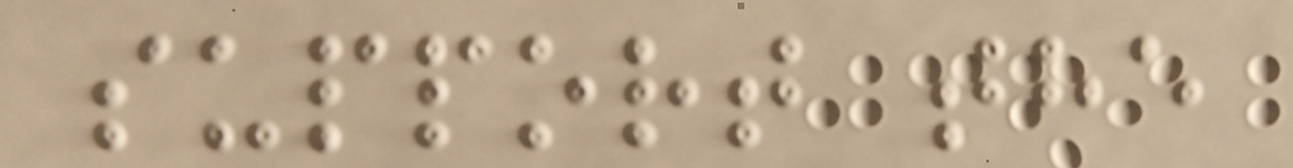support the
